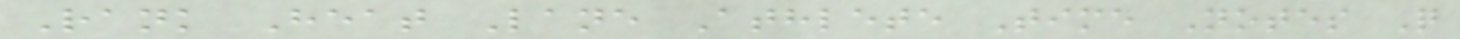Rank Heat Lane Athlete Time Notes Q
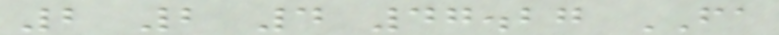2 2 4 47.27 FA
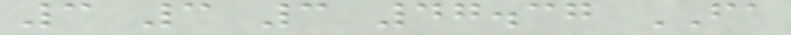3 3 3 47.37 FA
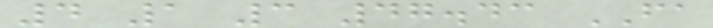4 1 3 47.43 FA
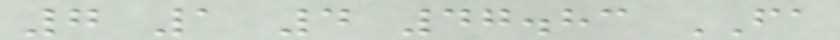7 1 4 47.83 FA
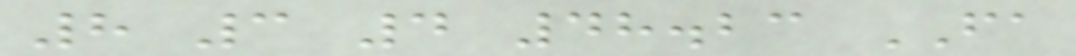8 3 4 48.23 FA
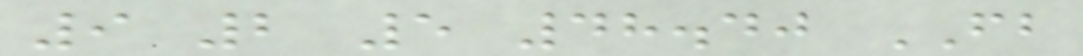9 2 5 48.40 FB
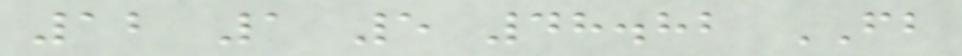12 1 5 48.82 FB
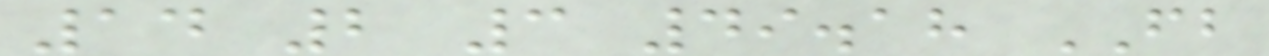14 2 3 49.18 FB
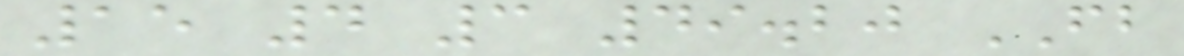15 4 3 49.20 FB
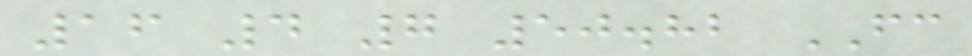16 4 7 50.82 FC
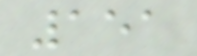151
